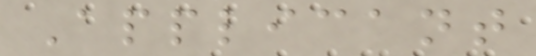Applicant
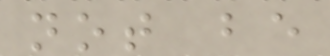not be
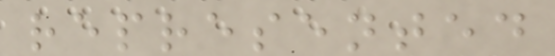represented
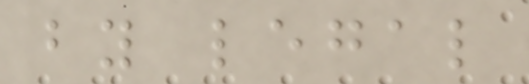by legal
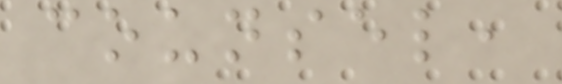counsel,
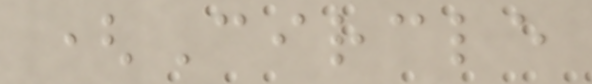(Circle
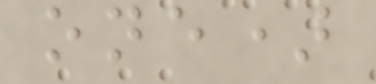one)
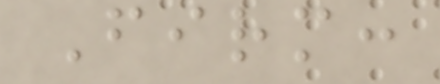Firm:
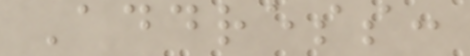Address:
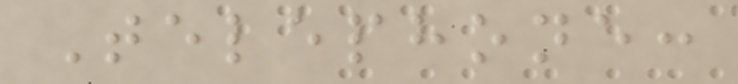Telephone:
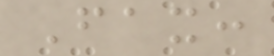Fax:
